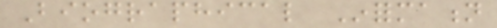Biographical Information
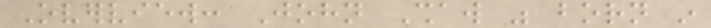Overview: John Shaw was born in
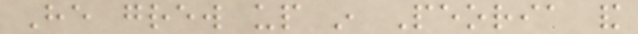He grew up in Peoria and
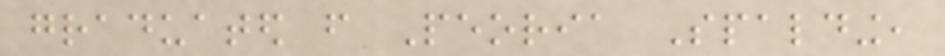graduated from Peoria Spalding,
